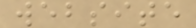website
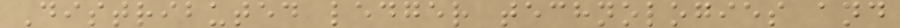Distributed ledger technologies and
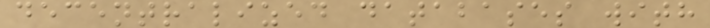decentralized databases with
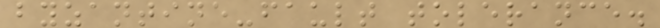byzantine-fault tolerance.
